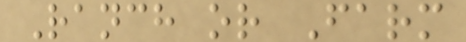Ranch or Farm
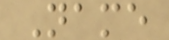Name
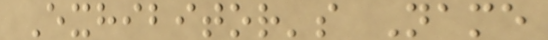Exhibitor's Name
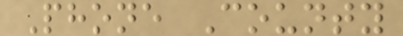Phone County
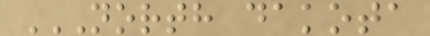NORTH DAKOTA
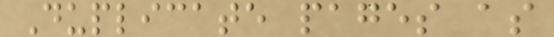Duplicate pages as
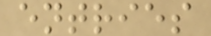entries
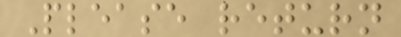Please return
